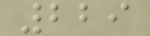229
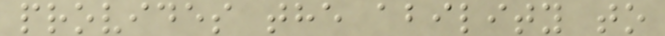provides the ability to
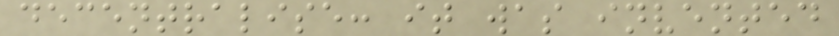decentralise: it was invented
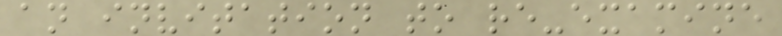an invitation to re-examine
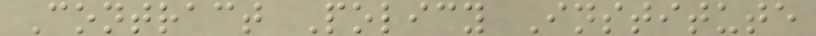Contract Policy Institute
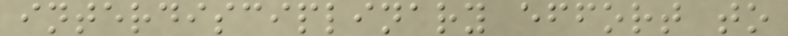interdisciplinary effort to
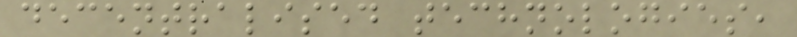decentralised technologies,
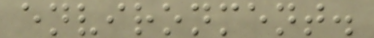environment.
